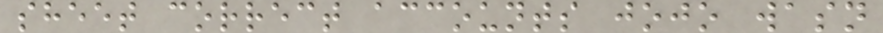sheet correct accounts jojo wasn
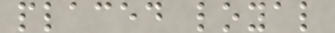placed loyal
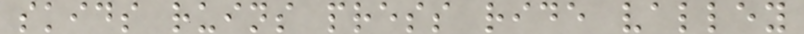skids ruins press ride valley
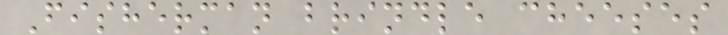Fisherman brindle cheeses
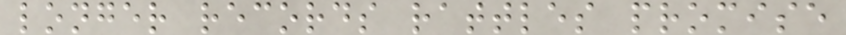longer records rattles promise
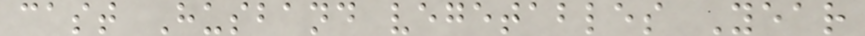cast Husband vegetables Year
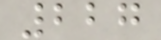227
